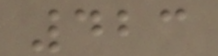423
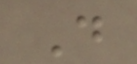D
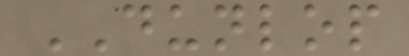DUNLOP
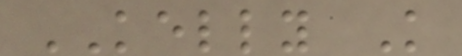KELLY K
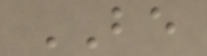BE
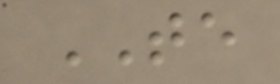TE
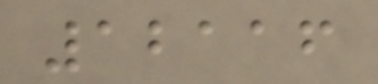12116
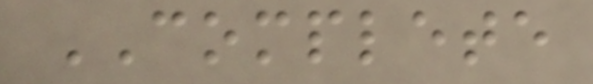COMPLETE
